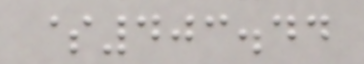$403.44
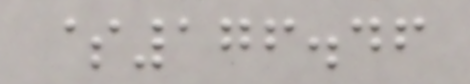$176.46
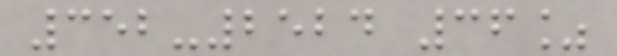352-2524 36%
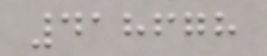418678
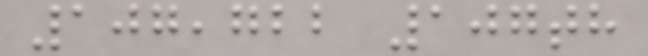107,722 107th
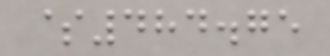$484.75
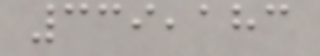339,183
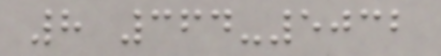8 364-5032
